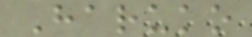Haruko
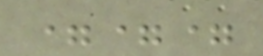===
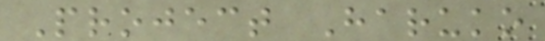Project Haruko
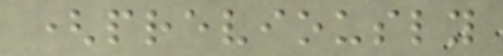(previously
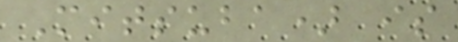Mitsuba) is
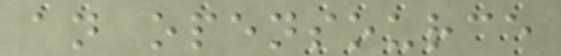an opensource
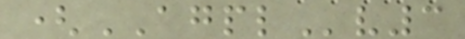(AGPLv3
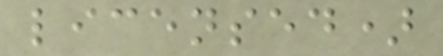licensed)
